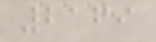2169
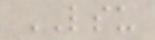LSU
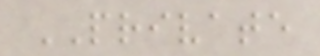PRIVATE
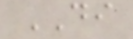DI
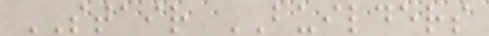STAIR BUILDERS
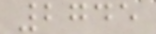2745
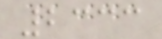2333
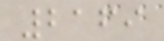2169
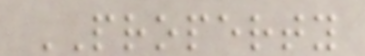PROPERTY
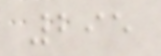295
